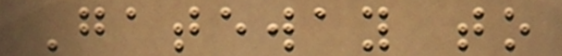Gateway to
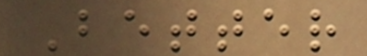Better
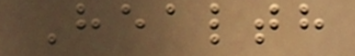Health
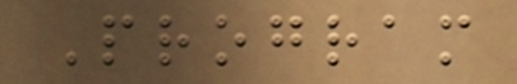Program
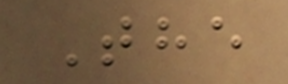The
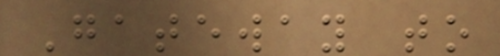Gateway to
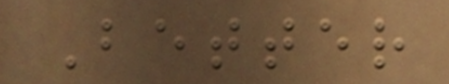Better
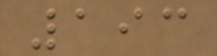193
